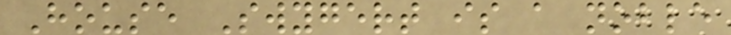House Swygert is a noble
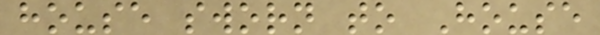house sworn to House
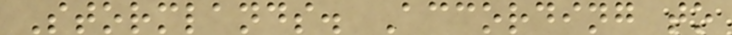Stormlands. According to
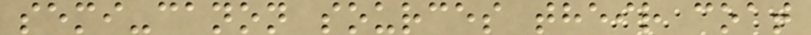semi-canon sources their coat
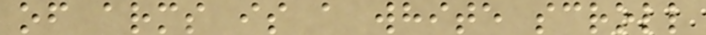of arms is a white scroll
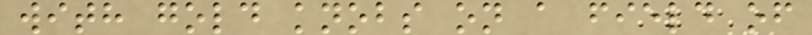with gold knobs on a field of
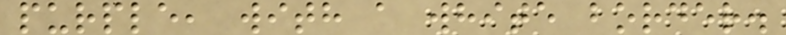purple, with a white border.
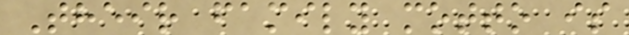Their family motto is
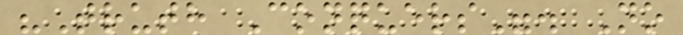"Truth Conquers". No
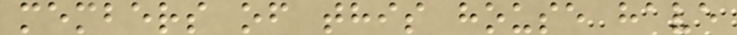members of this house have
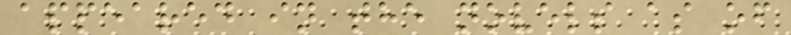appeared in the novels as of
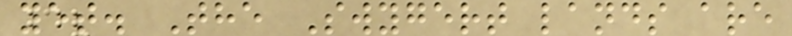yet. The Swygert lands are
